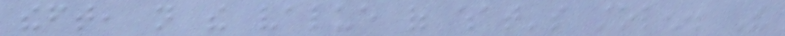theft, not the value of what's stolen. The
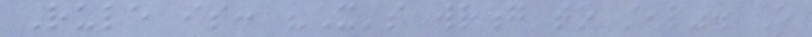Rule is: "It's wrong to steal". Every
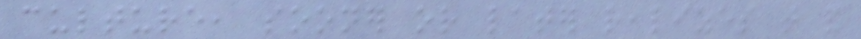culture, sooner or later realizes that and
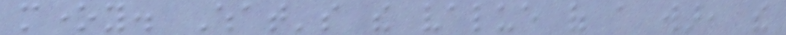money. What's the value of a war, the
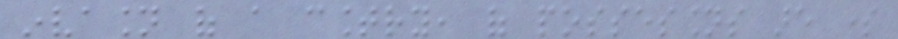invasion of a country, of possessions are some
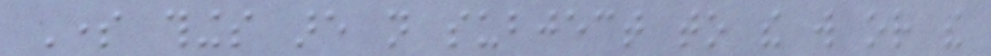Some things are not subject to the will or the
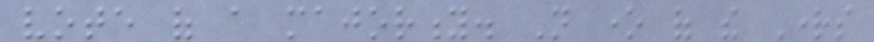vote of a majority. Not one of the Rights
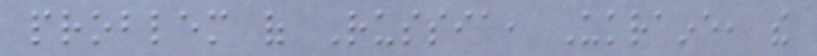problem of Russia, Ukraine, the
